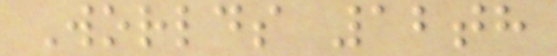Worlds 12th
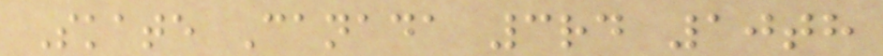Skate Canada 3rd 10th
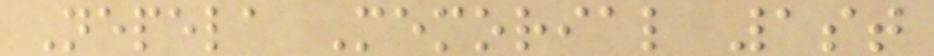Nepela Memorial 1st
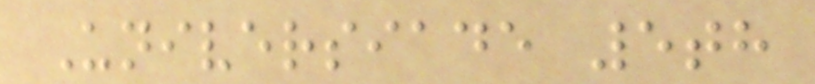Universiade 5th
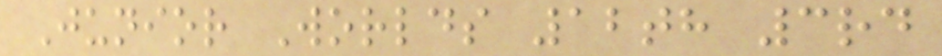Junior Worlds 12th 3rd
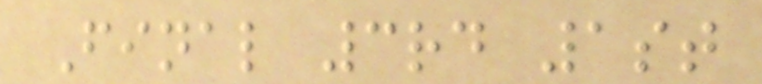Final 3rd 1st
